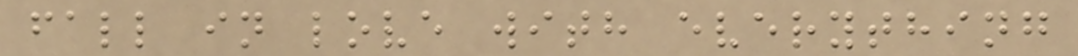fall in love with everything
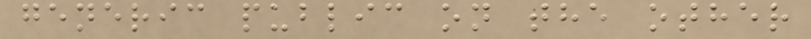generic public on the other
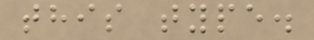this type.
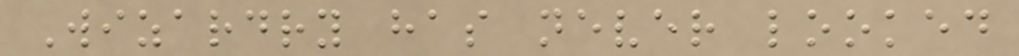Wizardry has never looked
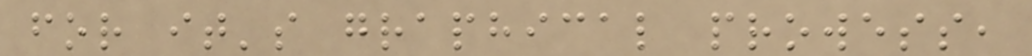for it's graphical prowess,
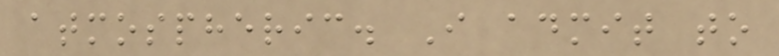atmospheric. I admit to
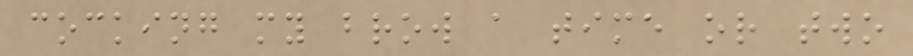cocking my brow a time or two
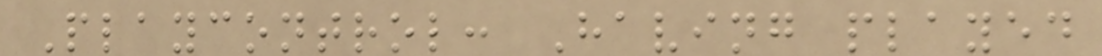Playcontrol: Having played
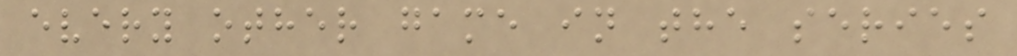every other game in the series
